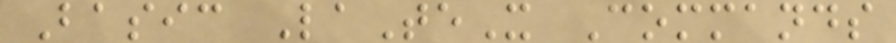Basic LaTeX Commands
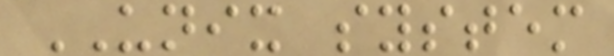UNIX system
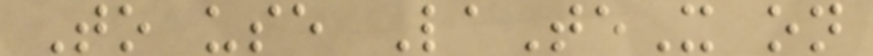To use LaTeX on
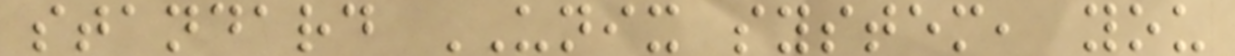standard UNIX system, you
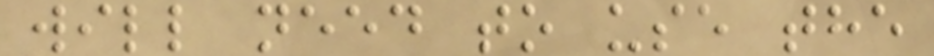will need to use the
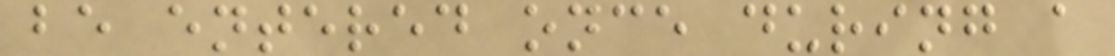be entered once during a
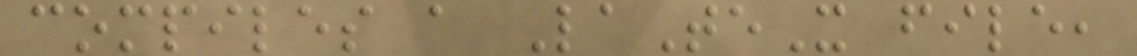compiles a LaTeX file,
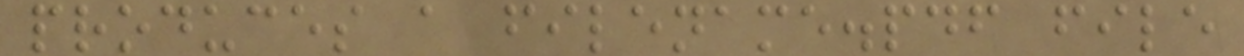produces a filename.pdf file
